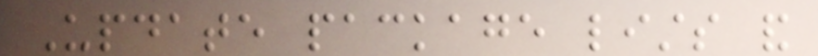Update package lists and
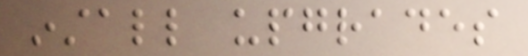install upgrades
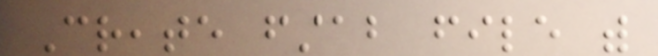Create fstab file with
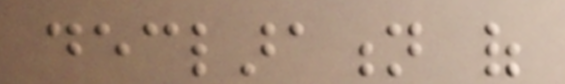declaration of
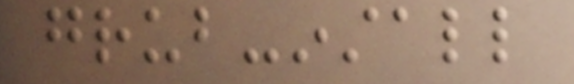grub-install
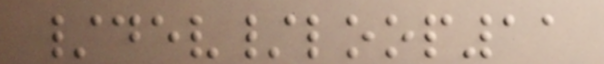/dev/loop11
